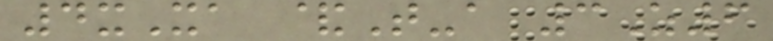4xXa &T-a 3Z6
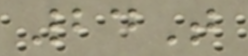24T
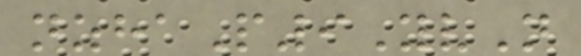nzhaP9YvN
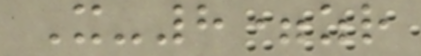X-8=zr
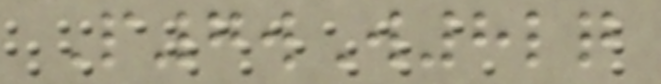P7wW8lq
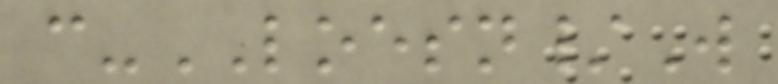c-LOESN/W
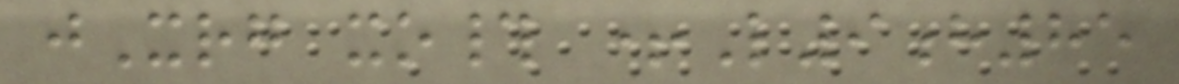jXrg xo# +L9h85
